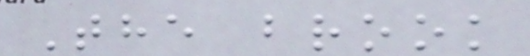The brook
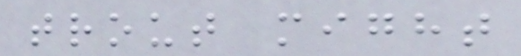trout might
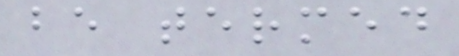be termed
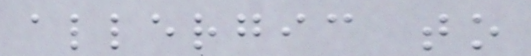allergic to
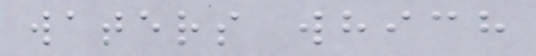waters which
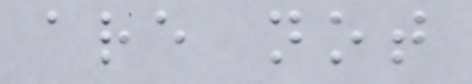are not
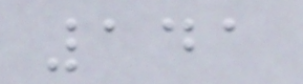141
